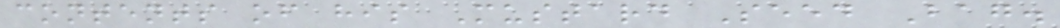contents of his Mustard Seed Bag.
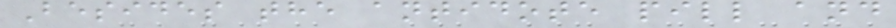Besides the antidote pill and
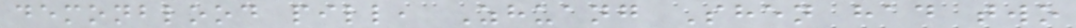demonblood pill, Zhuang Shen had two
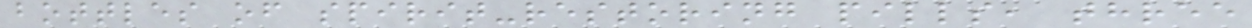bottles of spirit-restoring pills, three
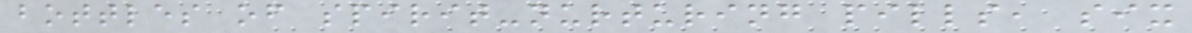bottles of spirit-nurturing pills, six
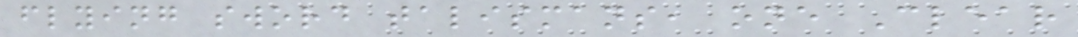flying sword talismans, one Clear
